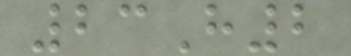23H2
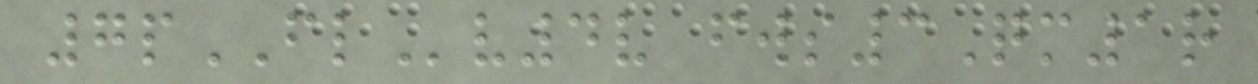7pFLv4v fws3Qm1r
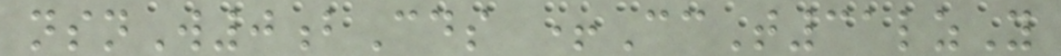nsnW0bCds +CcT31lzY
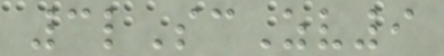3lScZv9
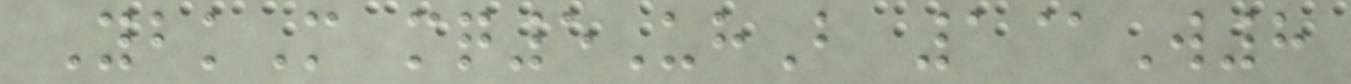YbkM mq5UhB 1@W8
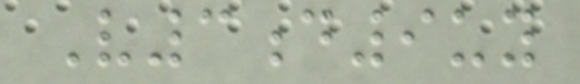V3d9uy
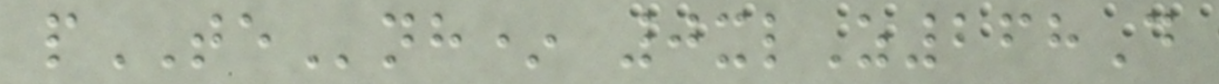pTEnh* 0xlZ268D
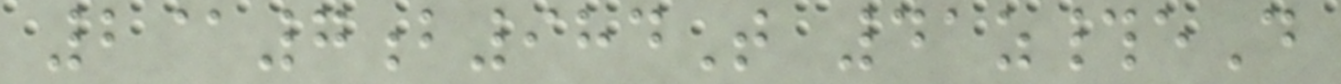2@7b984T 41z#eD
